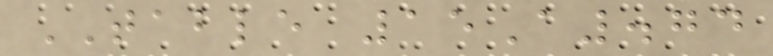TABLE 15A.74
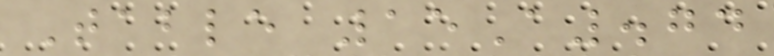Table 15A.74
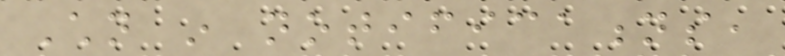Children in notifications,
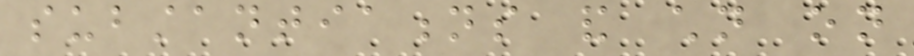substantiations and children on
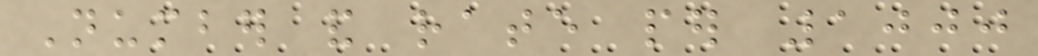Number and rate per 1000
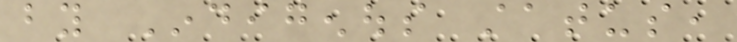by Indigenous status,
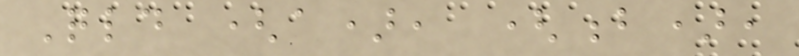Qld (a), (b),
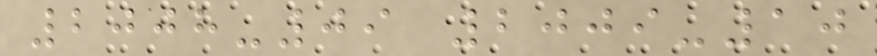2008-09 2009-10
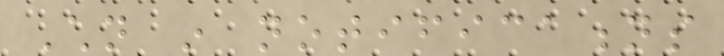Children in notifications
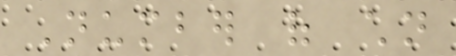Number of children
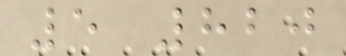5 820
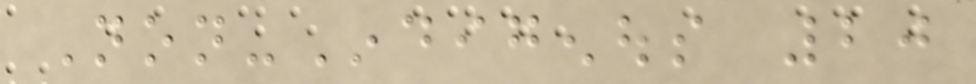Non-Indigenous 20
